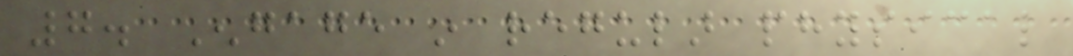7. Engage in regular physical
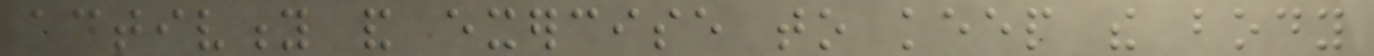activity and exercise to keep the body
